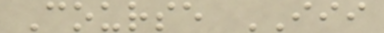Course III
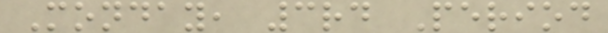Monday, 3rd Period
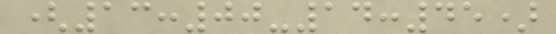(13:00-14:45)
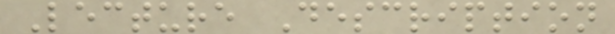Lecture Description
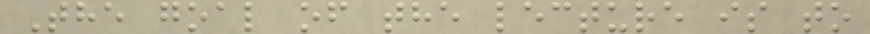The goal of the lecture is to
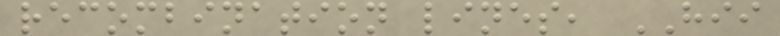recombination lines, HII
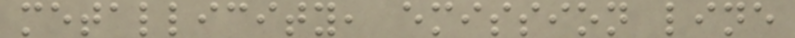metallicity, emission line
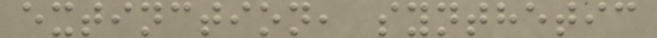extinction, synthetic
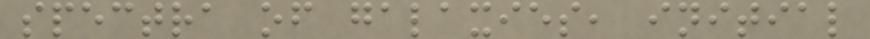spectra of galaxies, initial
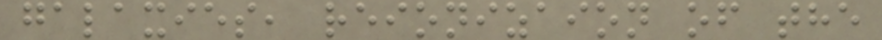galaxies, reionizaion of the
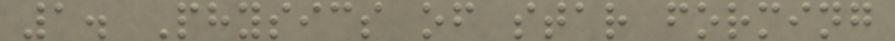1. Physics of star forming
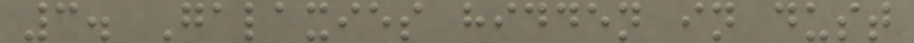3. Galaxies hidden in dust
